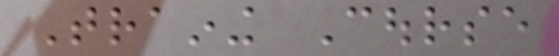Training Course
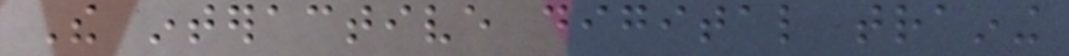The interactive digital training
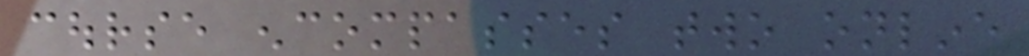course encompasses two online
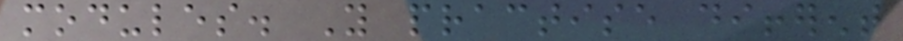modules. You practise different
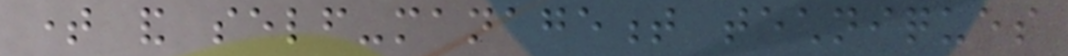time and self-management techniques
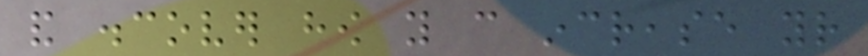and discover how you can increase your
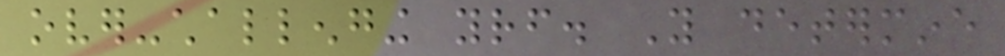over-challenging yourself. You determine
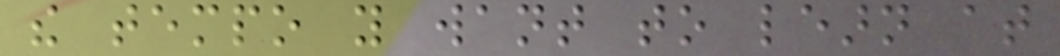the tempo you want to learn at
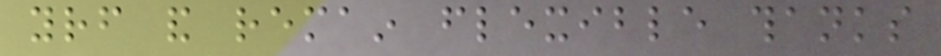yourself and remain flexible thanks
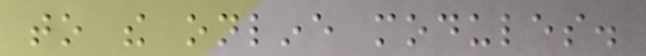to the online modules.
